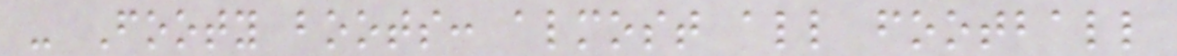- Footy boots: almost all football
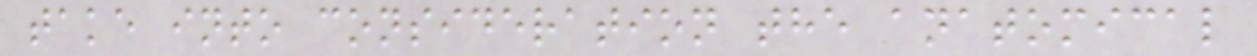take into consideration the anatomical
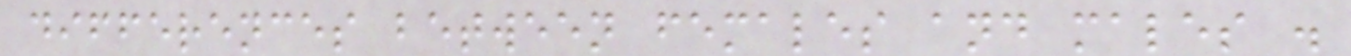differences between females and males .
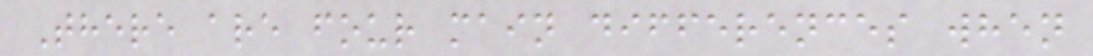There are four main differences when
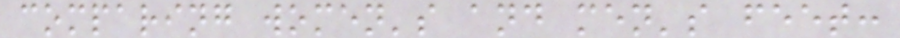comparing women's and men's feet:
